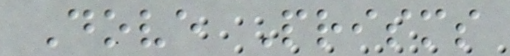Dove Prisms
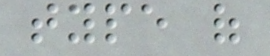type of
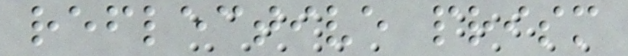reflective prism
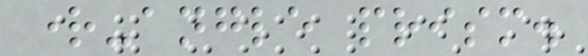right-angle prism.
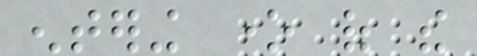entering one of the
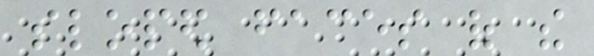sloped faces of the
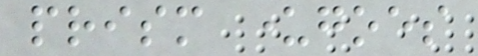prism undergoes
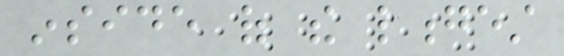inside of the longest
